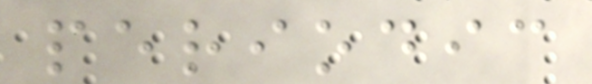periodic
